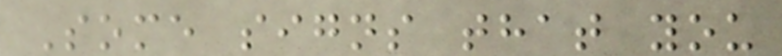Some signs that you
